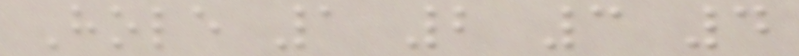Hole 1 2 3 4
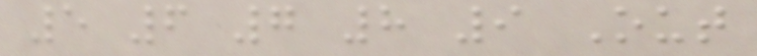5 6 7 8 9 Out
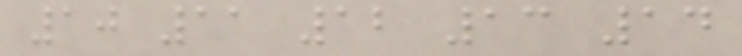10 11 12 13 14
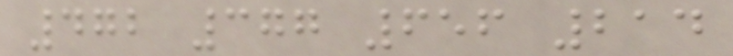472 377 656 214
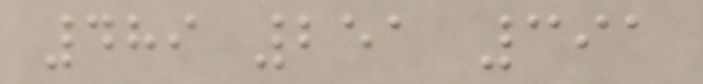489 251 391
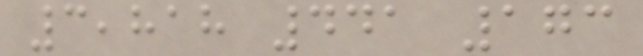3,818 441 173
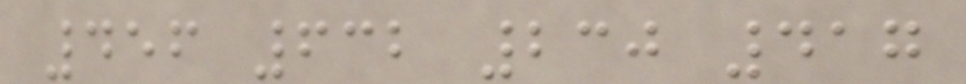456 632 230 417
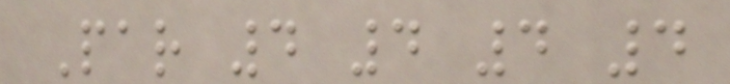Par 4 4 4 4
